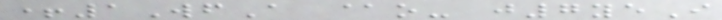+1WfA @o- j7yeI
